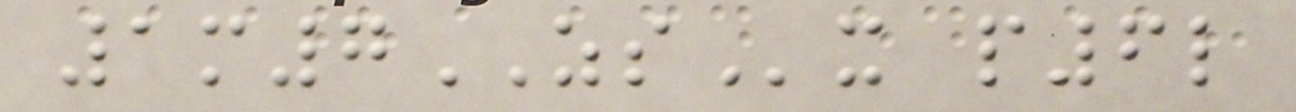1m7ZSx p6l
